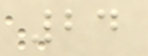24
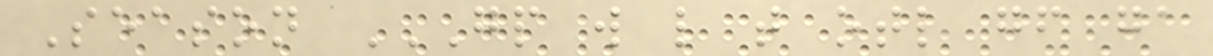Season GP W L T OTL GF GA
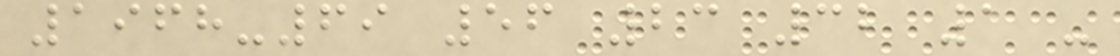1968-69 56 23 32 1 -
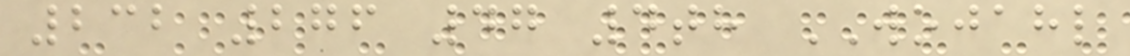232 276 47 4th WOJAHL
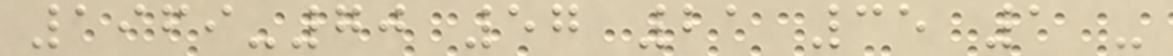1969-70 57 21 35 1 -
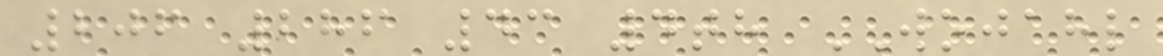206 286 43 4th WOJAHL
